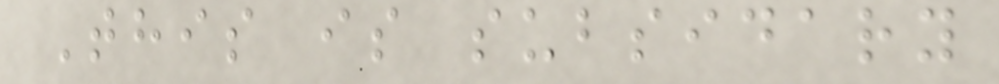This is subsidary
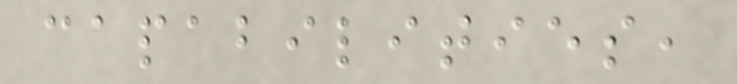capabilities,
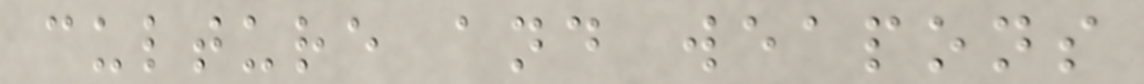culture and weapons
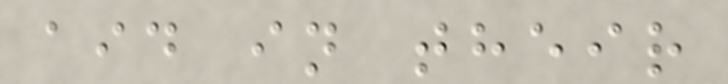aid in their
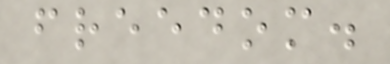freedom.
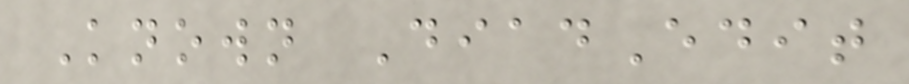Known DiadEdit
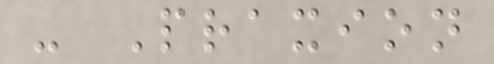- Praxion
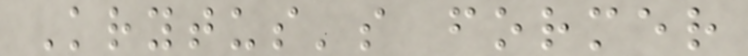Krytus's former
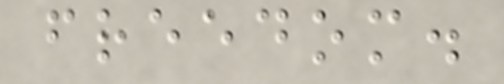freedom.
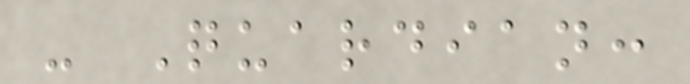- Quardian:
